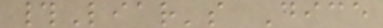#Liar's Dice
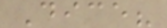Dice?
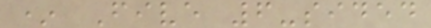* Five 6-sided
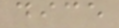dice
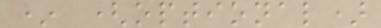* (optional)
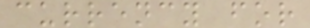currency for
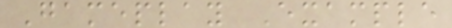Gameplay Example
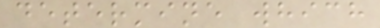determine which
